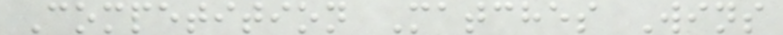Competition Matches Wins
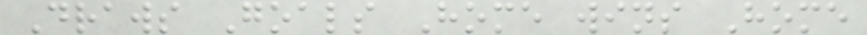Draws Goals Home wins Home
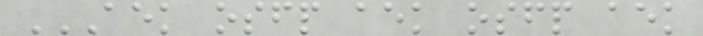AEK OSFP AEK OSFP AEK
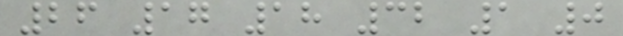26 17 18 32 1 0
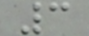3
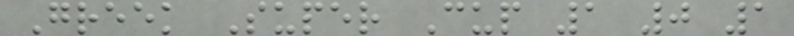Greek Super Cup 1 0 1
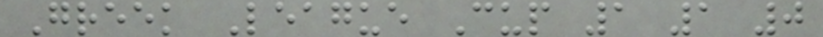Greek League Cup 1 1 0
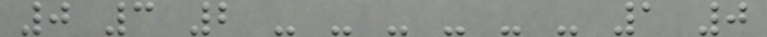0 3 2 - - - - - - 1 0
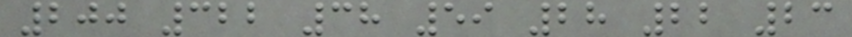200 322 38 59 28 22 23
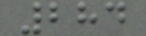284
